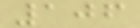106
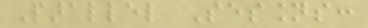Parallel Sessions:
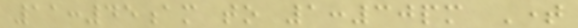11:45am to 1:30pm Time
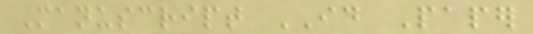Manuscript ID Paper
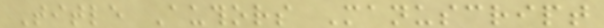Title Authors Manuscript
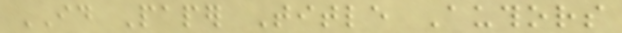ID Paper Title Authors
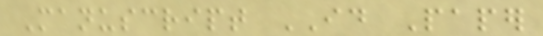Manuscript ID Paper
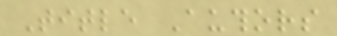Title Authors
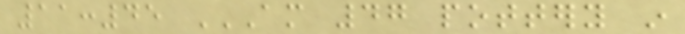11:45 AM 47 POTTERY IN
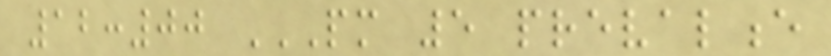12:00 PM 5 PREVALENCE
